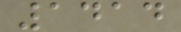1414
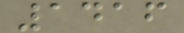1416
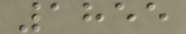1855
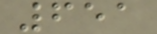651
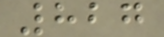827
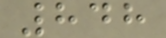848
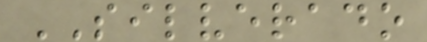SILVERADO
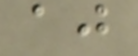aj
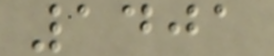1401
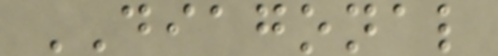DIAGONAL
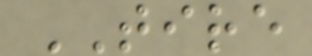TIRE
